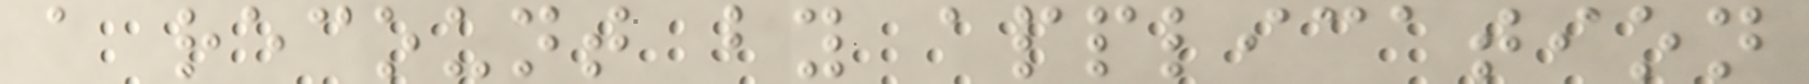a recount by application
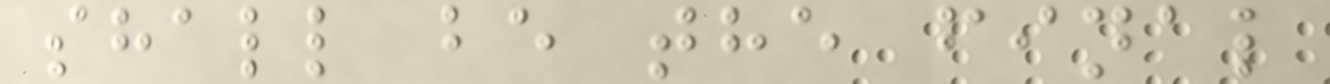shall be the final
